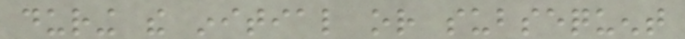during the initial or subsequent
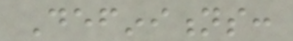Definitions:
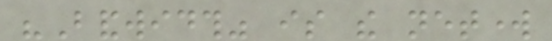"Bandwidth" is the network
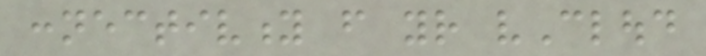connectivity from your vCloud
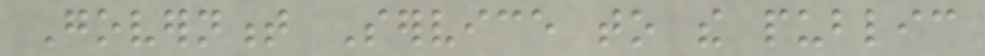Government Service to the public
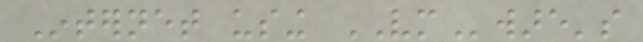Internet using VMware's
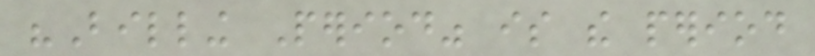"Billing Period" is the period
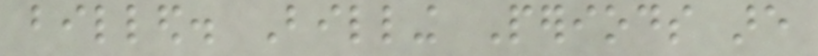billed. Billing Periods are
